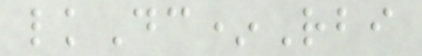lkDc*Rbi
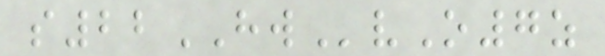s22HWvO7z
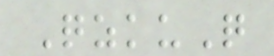QzkuQ
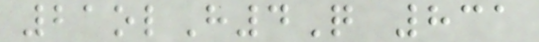21olH4Q 831
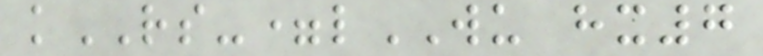kRS-=lWU hx7
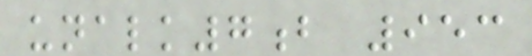unalk7b 953
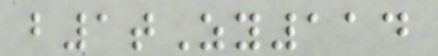b1tZy114
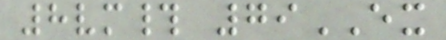8vm# 79EX
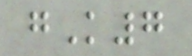gK7
